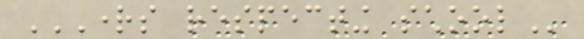RIGHTS RESPECTING SCHOOL
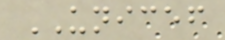UNICEF
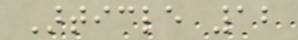Article 12
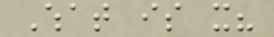What is it?
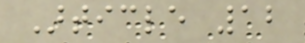Article 12
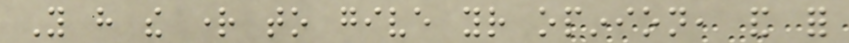You have the right to give your opinion, and for
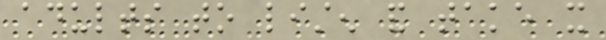adults to listen and take it
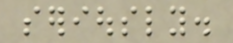seriously.
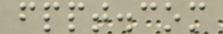fppt.com
